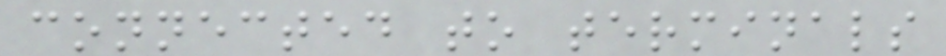connected to terminals
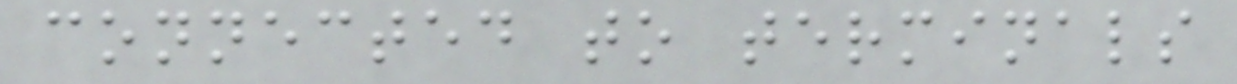connected to terminals
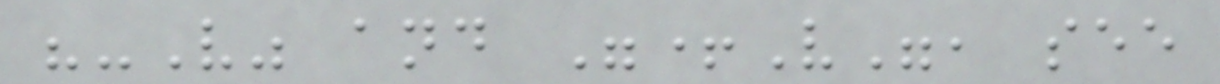"-V" and "+V", see
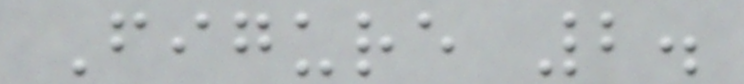Figure 2.
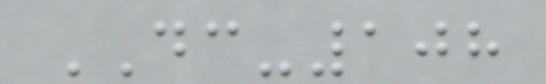DC-108
